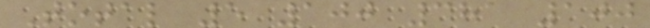Total 5 100 381 100
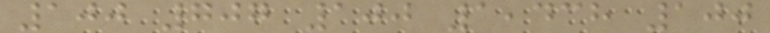100 707 100 1,438 100
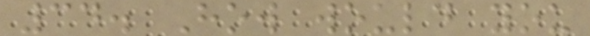34. How would you
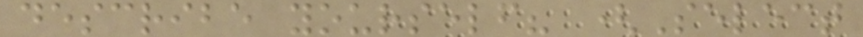describe yourself? (Select
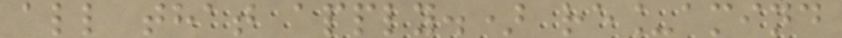all that apply.) re_amind
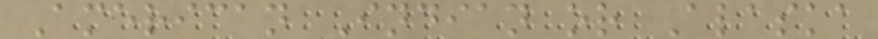American Indian or Alaska
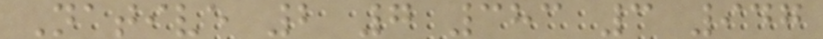Native 2 7 383 3 947
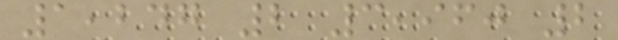1,247 2 3,960 2
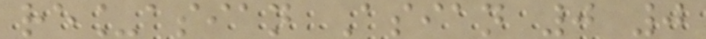re_asian Asian 0 0
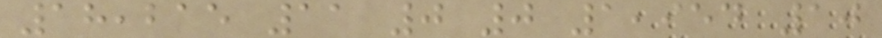18,215 11 0 0 1,954 10
